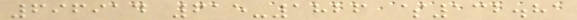696914 615-1826 $132.81
